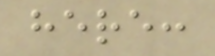here:
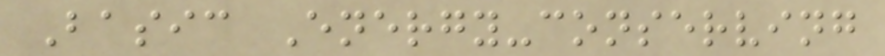Basic Energy-conserving
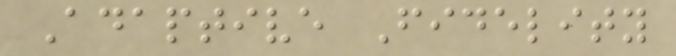Adaptive Fidelity
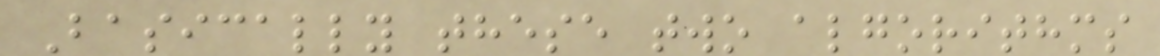Basically these two algorithms
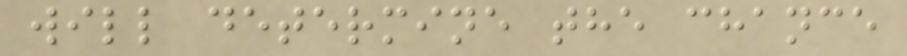will determine the chance
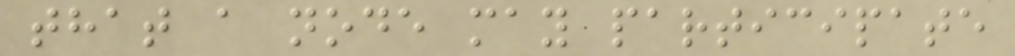that a node may participate
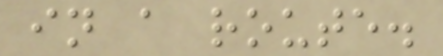in a route.
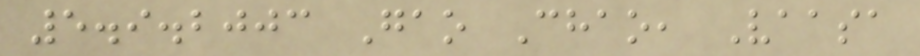5.9.2003 Gao Chao, Vaasa
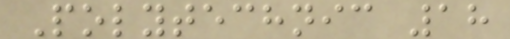Polytechnic 18
